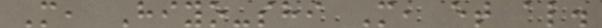M, Hiyo-shi M, et al.
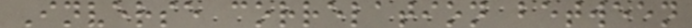Inverse correlation between
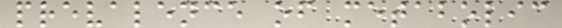prevalence of metabolic
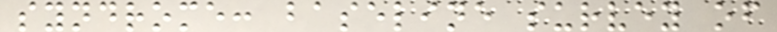syndrome: baseline survey of
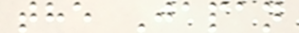the Japan
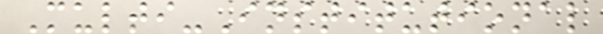Multi-Institutional
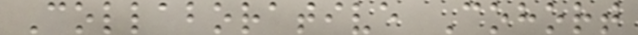Collaborative Cohort
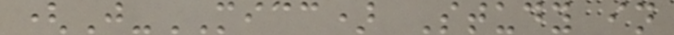(J-MICC) Study in
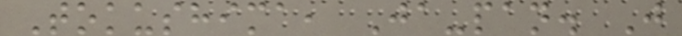Tokushima, Ja-pan. J
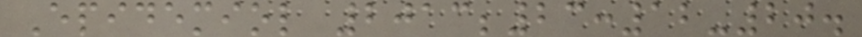Epidemiol 2013;23:12-20.
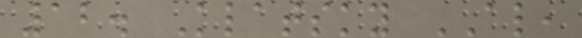12. Klatsky AL,
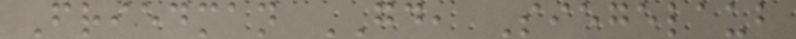Friedman GD, Siegelaub
